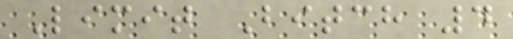Limit Bitch 4
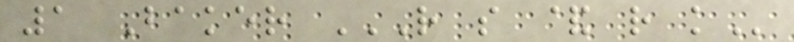1 Baker R S & R K
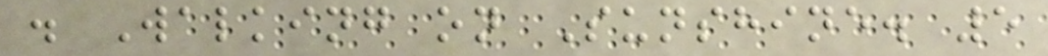. Walking on Sunshine. 5
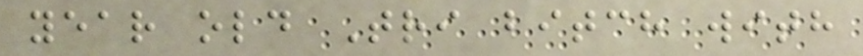year old Tri bitch with
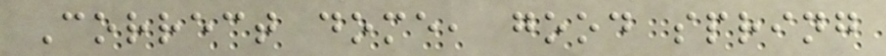Correct dome, good spring
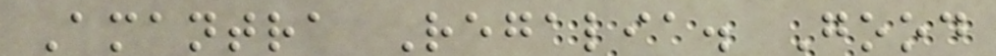Amantra Regalia. Good
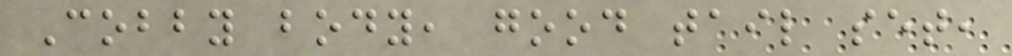Cobby body, good tail set,
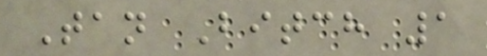Tan Bitch 1
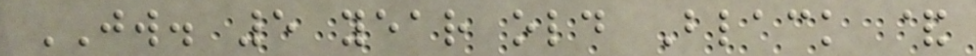JW. 5 year old Black &
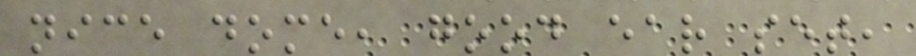nice dome, good ear set,
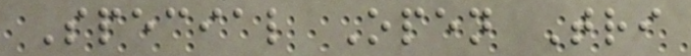Special Open Tri
